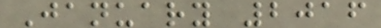January 2016
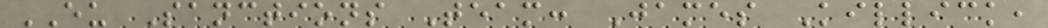EU Sanctions Team: James Killick,
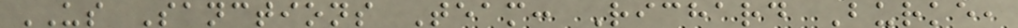US Sanctions Team: Richard Burke,
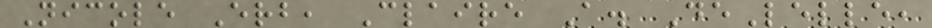Nicole Erb, Claire A. DeLelle,
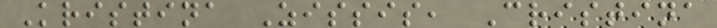Kristina Zissis, Cristina
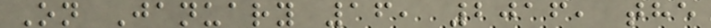On January 16, 2016, the
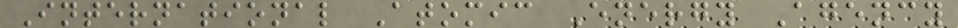International Atomic Energy Agency
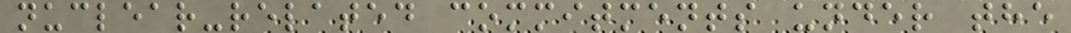nuclear-related commitments under the
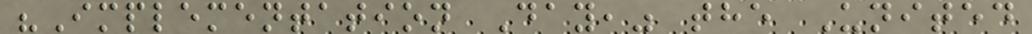"Implementation Day," the United
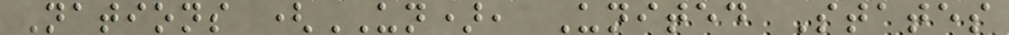Nations (UN), United States
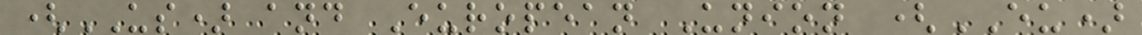(US) and European Union (EU)
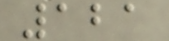121
